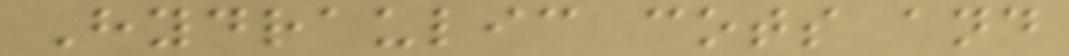Hydraulic cots and
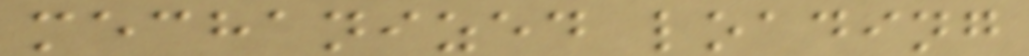mechanized loading
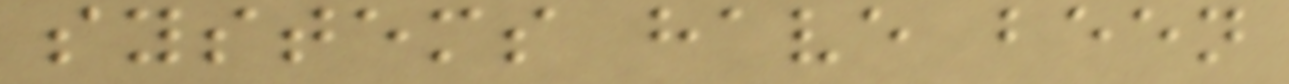systems have been
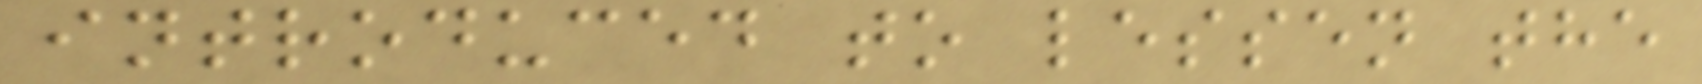introduced to lessen the
